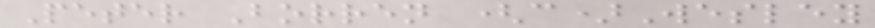Peter Borren (c)Wesley
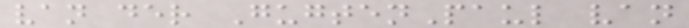van der GugtenPaul van
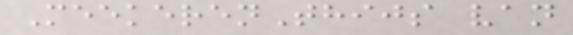MeekerenThijs van
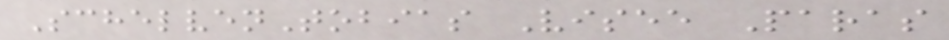SchelvenTobias Visee Paras
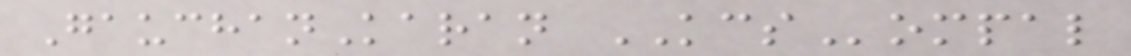GauchanKaran KCSompal
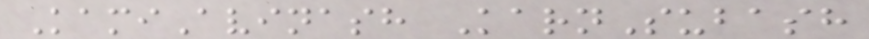KamiAvinash KarnSubash
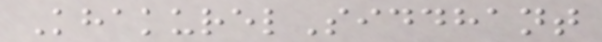KhakurelSiddhant
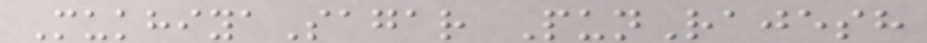MukhiyaSagar PunRajesh
